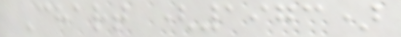Chart (1973)
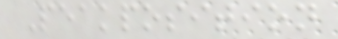Peakposition
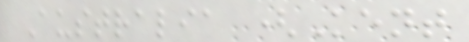Australia (Kent
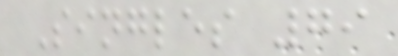Singles 79
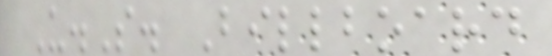U.S. Billboard
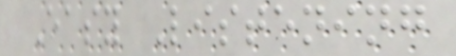Easy Listening
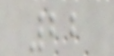22
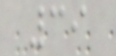39
